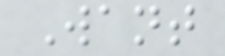Want
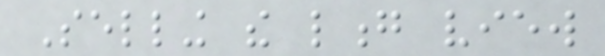Selling the long view
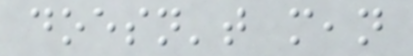doesn't mean
